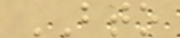BTO
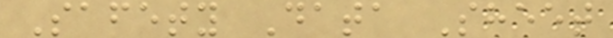Safety Data Sheet
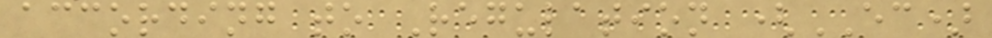according to Regulation (EC)
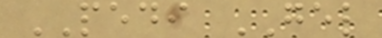PEDI GEL
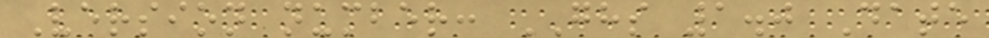Version number: GHS 1.0 Date
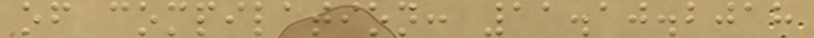of compilation: 11.10.2018
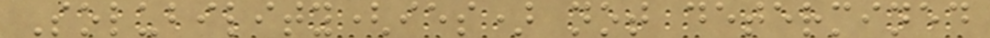Solubility(ies) not determined
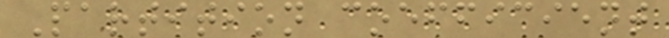Partition coefficient
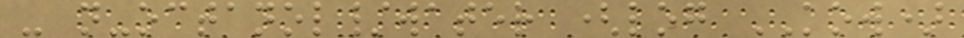- n-octanol/water (log KOW)
